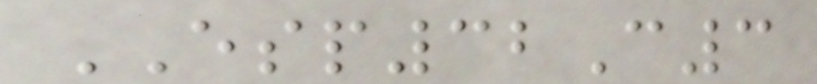ESP32C3
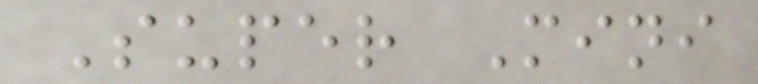Super Mini
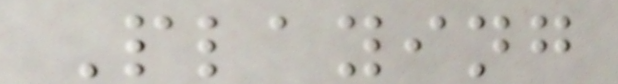Playing
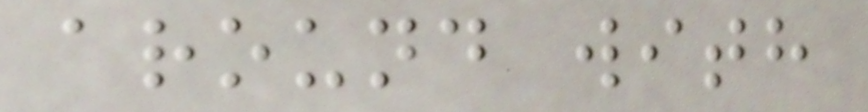around with
